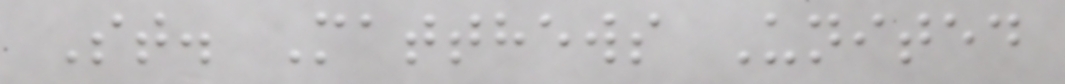St. Matthews United
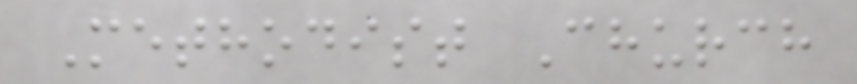Methodist Church
